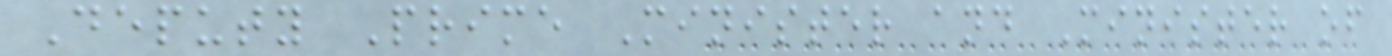Deputy Prime Minister and Minister of
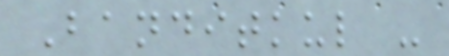Banditkul -
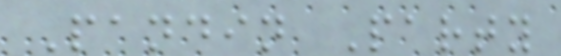Pandin Party
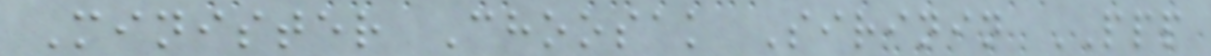Minister Choosak Sirinin PPP
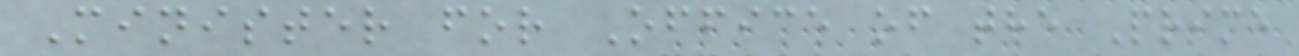Minister for Office of the Prime
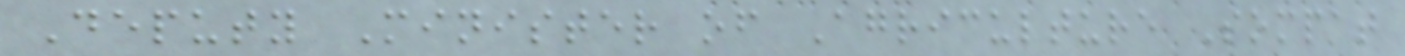Deputy Minister of Agriculture Sompat
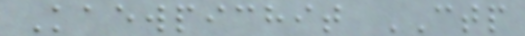Kaewpichit CTP
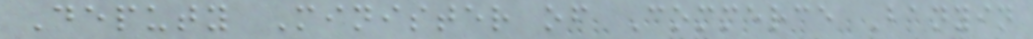Deputy Minister of Commerce Banyin
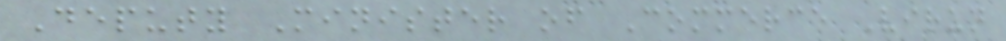Deputy Minister of Commerce Virun
